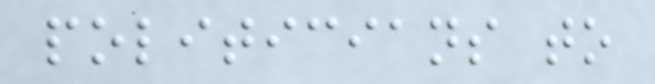politicians to
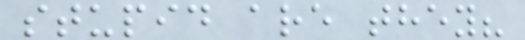stupid are they?
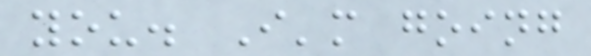you. I'm going
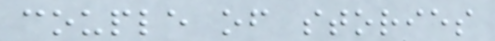couple of stories
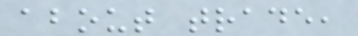about trade,
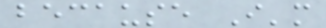because I'm
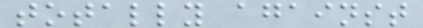totally against
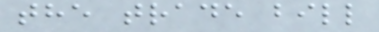the trade bill
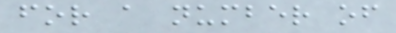for a number of
